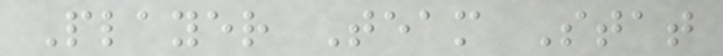Player Team Stat
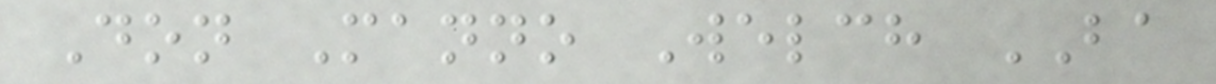Don Manno Welch BA
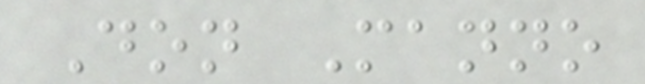Don Manno
